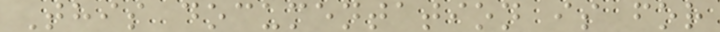This documentation is for
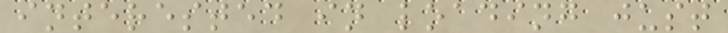interested in loading just
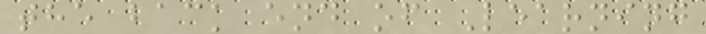the back end of Learning
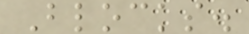Blocks.
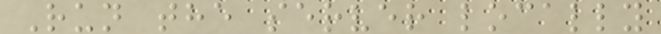Run the server locally
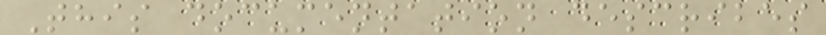This documentation describes
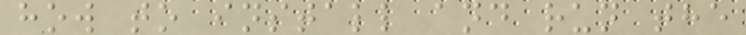how to install and run the
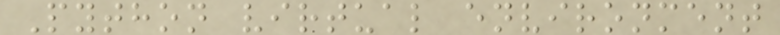Python virtual environment
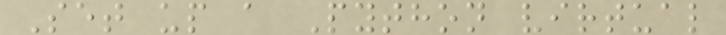Set up a Python virtual
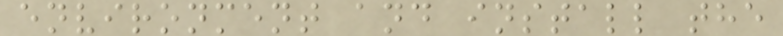environment and install the
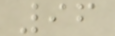96
